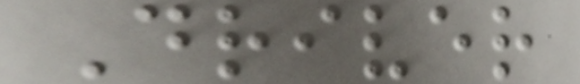Driver
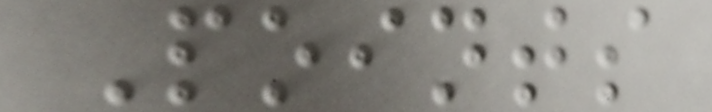Points
